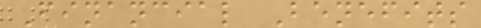Financial Benefits
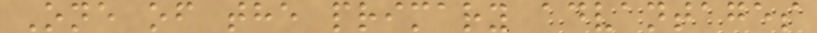One of the primary advantages
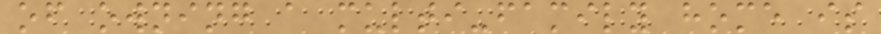of owning a multi-family home is
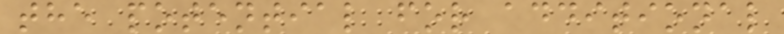the potential for additional
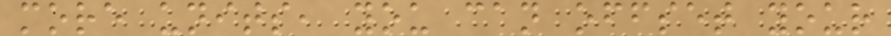more units, you can offset your
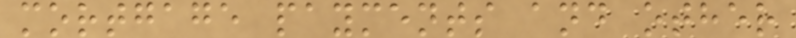mortgage payments and other
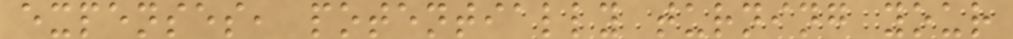expenses, potentially turning your
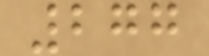277
